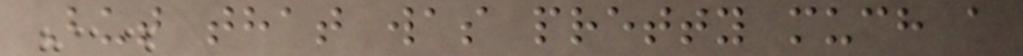But that was pretty much a
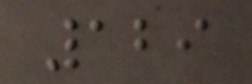129
